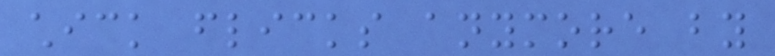chick flicks anymore by
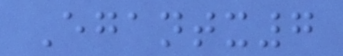Egantx7
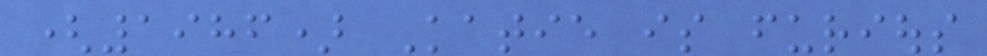(1986) Katie is furious
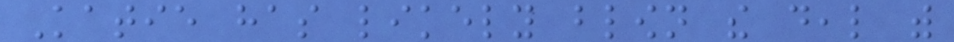Katie has likely blown the deal with
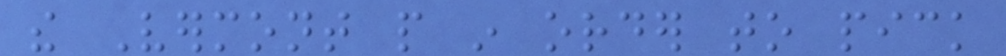the Vermont people in order to pick
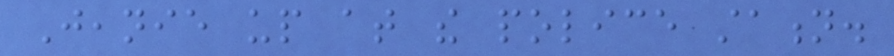Jeanie up at the police station.
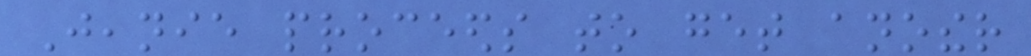Jeanie proceeds to get another
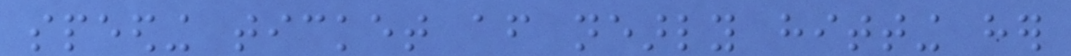speeding ticket after nearly hitting her
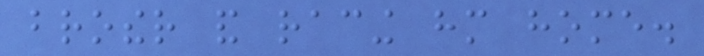brother and racing him home.
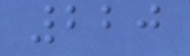220
